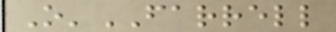O'FARRELL
